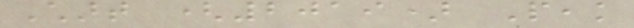Chart (2019) Peak
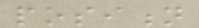position
